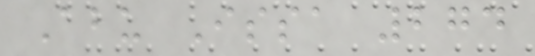Abu Issa 274
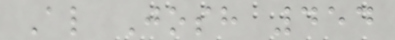Al Josh 454
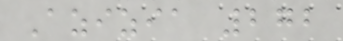Azizia 272
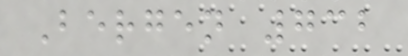Bergen 732
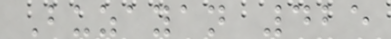Buzayan 425
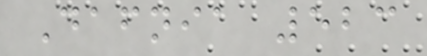Dafnia 523
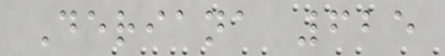Deriana 625
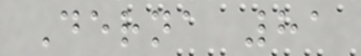Derna 81
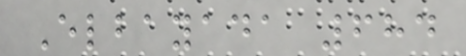Elbayada 684
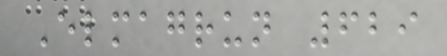Elmagrun 629
